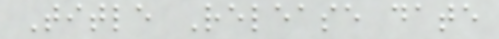Title Release date
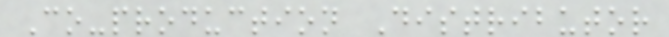Co-production Distributor
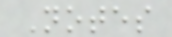Notes
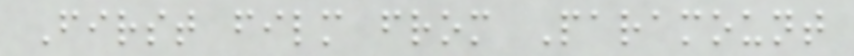First film from Paramount
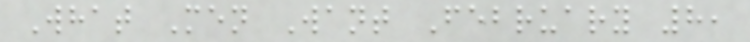What Men Want February 8,
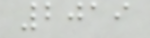2019
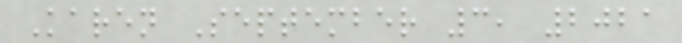Karen September 3, 2021
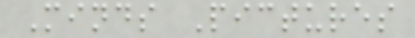Minds Pictures
